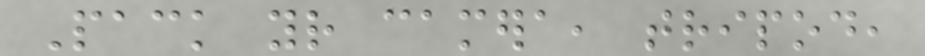Pack your camera, tripod,
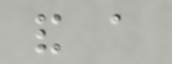and a
